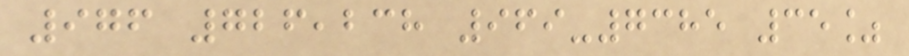976 726,238 969-7385 35%
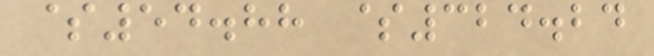$54.88 $324.24
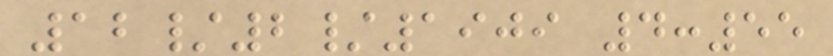12/2/1909 4:55
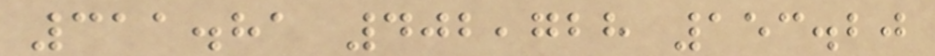311.81 402,728 153.20
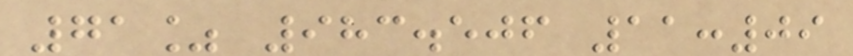71% 983.506 11:09
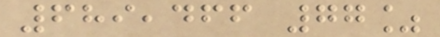689,466 77%
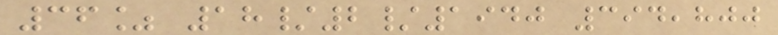36% 18/2/1940 394,800
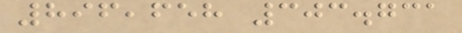896,658 303.731
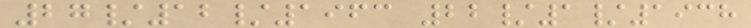27/12/1963 22/1/1938
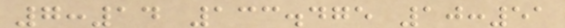7:14 133.475 10:51
